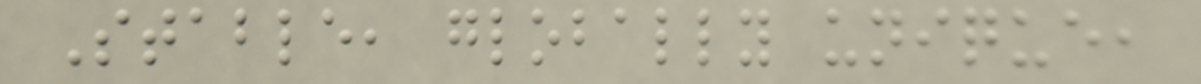Stable, globally unique,
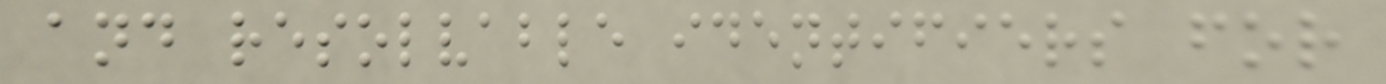and resolvable identifiers for
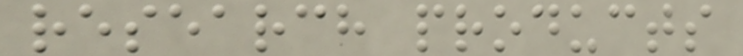research products
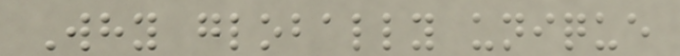Why globally unique
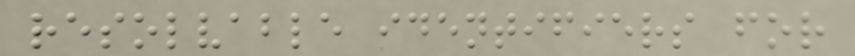resolvable identifiers for
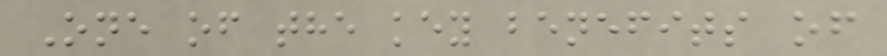One of the key benefits of
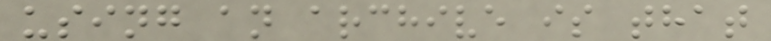using an archive is that
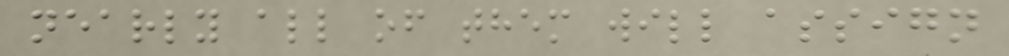nearly all of them will assign
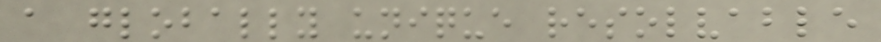a globally unique resolvable
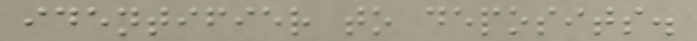identifier to deposits.
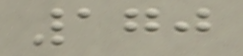170
